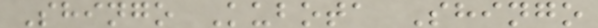Shingo Kubota Shingo
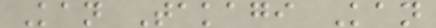Kan Takagi Kan
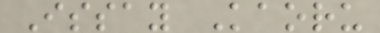Issay Kaoru
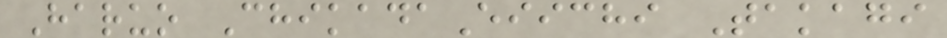Haruo ChikadaEiichi Takagi
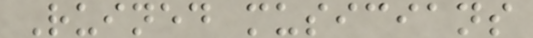Ruined musicians
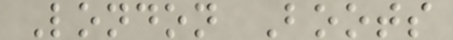London Boots
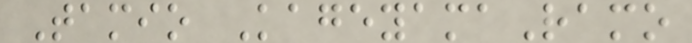Tamio KageyamaRamo
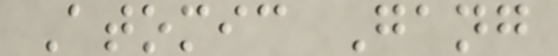Atomic Gang
